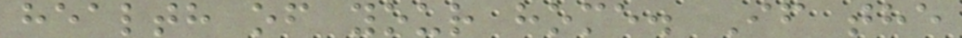health of your home. If the
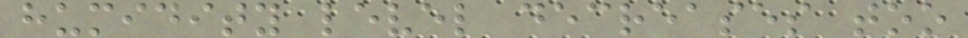humidity level decreases too
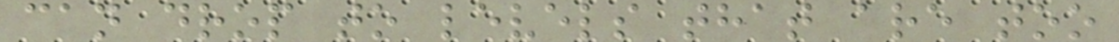can drop to levels that are too
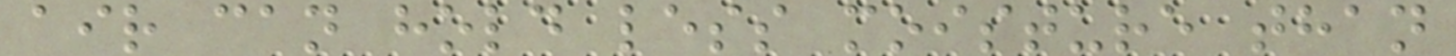air can hold less moisture than
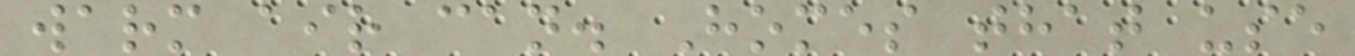warm air can. Homes that use
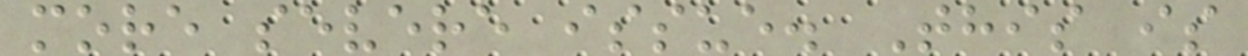more severe issue. This is
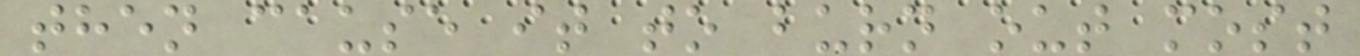then cause it to burn out most
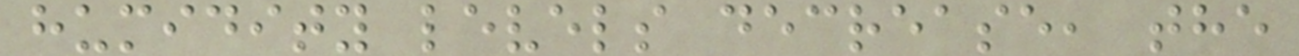humidity levels decrease, the
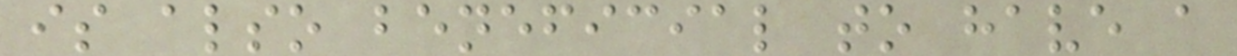is also beneficial to have a
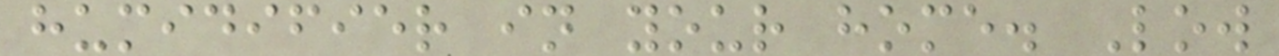humidifier in your home. Low
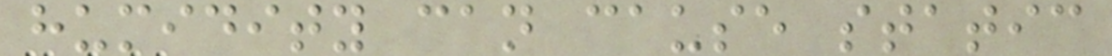humidity can cause static
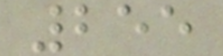255
